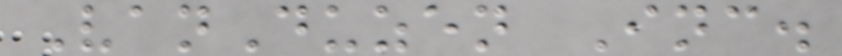VanDuzen Inc.
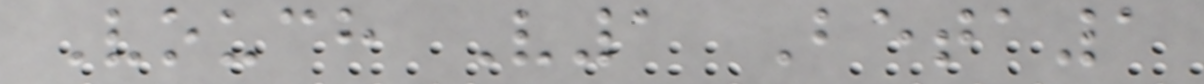Vouch V1 Beta1
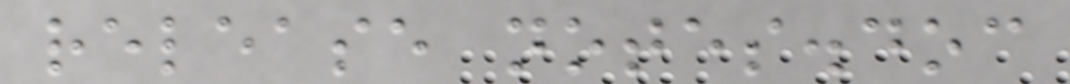release notes.doc
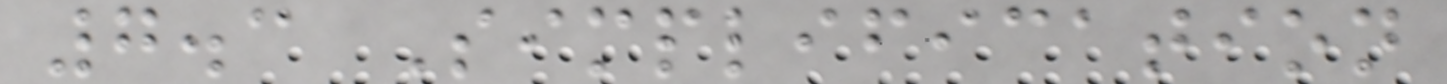7.3 Simplification
